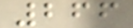266
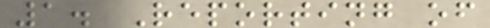1. Reporting of
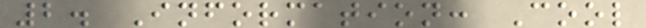2. Information: Cool
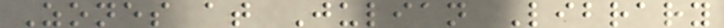Zones at Julian Library
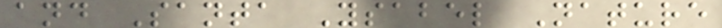and Santa Ysabel Nature
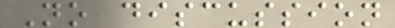No discussion
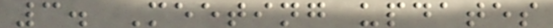3. Meeting updates
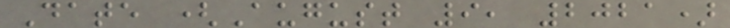Date (August 9, 2021)
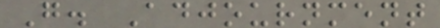G. Adjournment
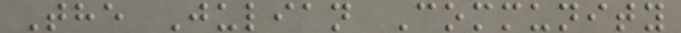The Julian Community
